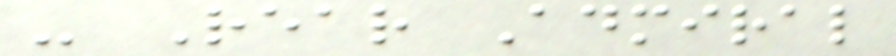- Rear Admiral
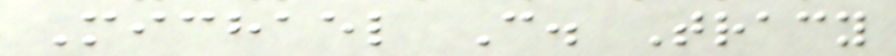Michael C. Tracy
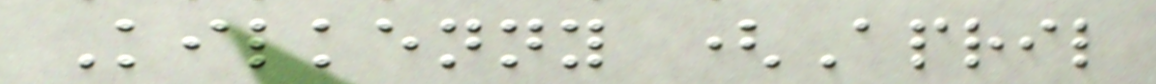Kilkenny (April
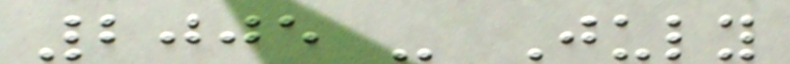2005 - July
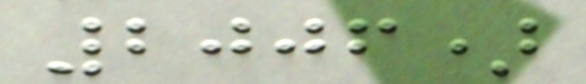2006)
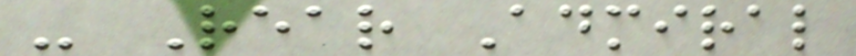- Rear Admiral
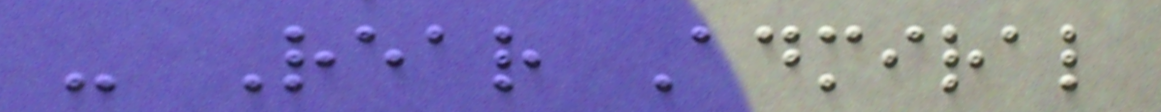- Rear Admiral
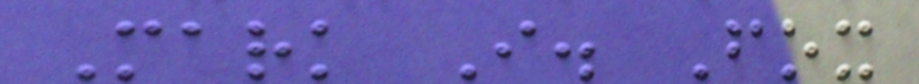Mark I. Fox
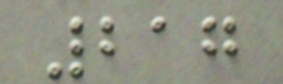217
